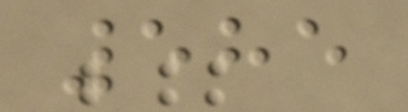585
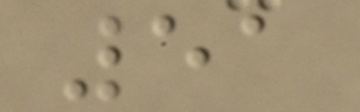51
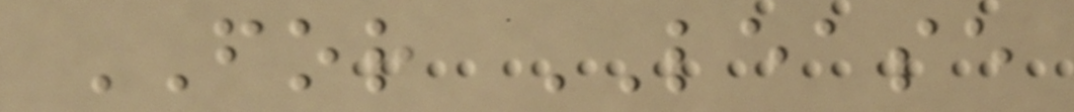FOR LEASE
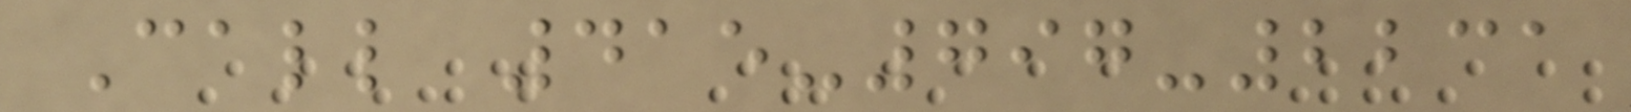Call 415-797-2231
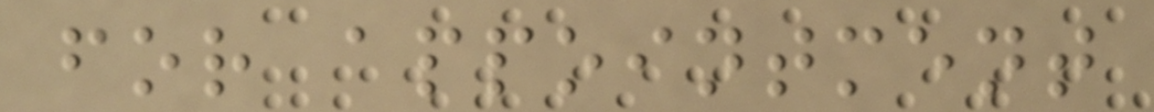for appointment
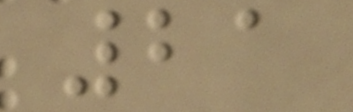21
